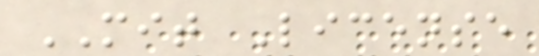MIT License
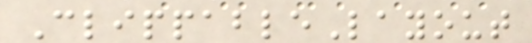ClippableLayout
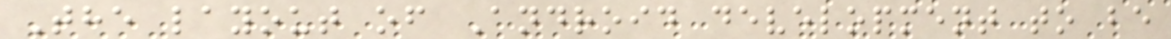The layout of Android development to be
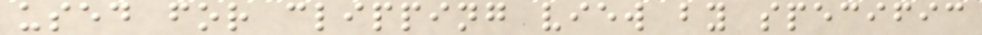used for clipping view by specific
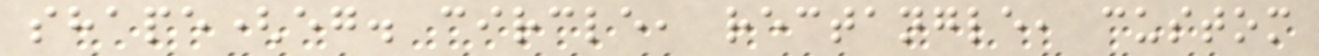shape(eg. circle, rectangle, custom
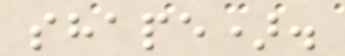shape).
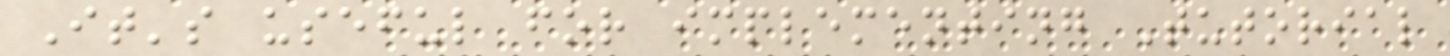It's useful for implementing Tutorial
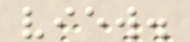view.
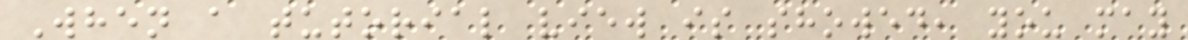When a tutorial view is showed, you may
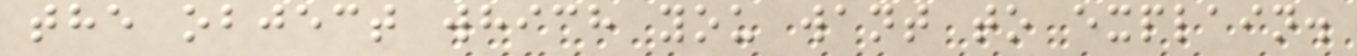the object which you want to explain.
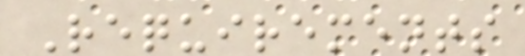Requirements
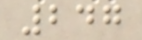247
